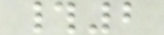#2
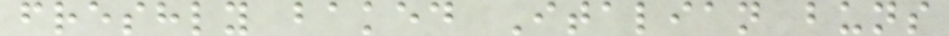freshly baked Italian buns
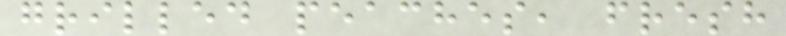grilled peaches, fresh
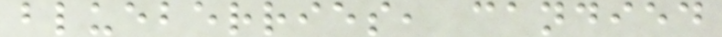blueberries, candied
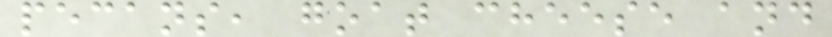pecans, goat cheese and
